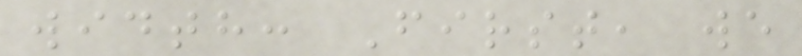width: First, we
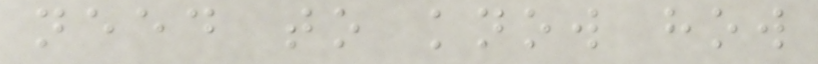need to know how
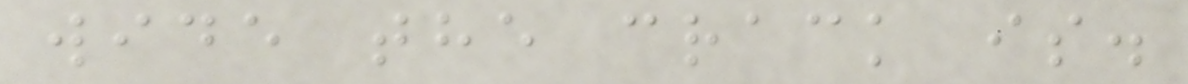wide the crack is.
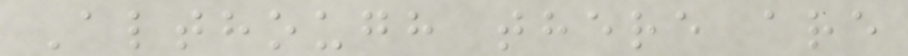Although there are
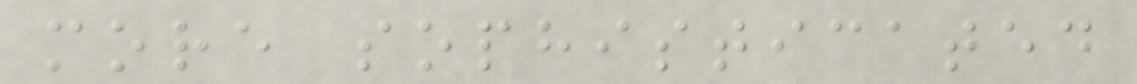more sophisticated
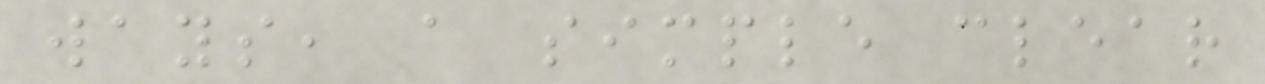ways, a simple clear
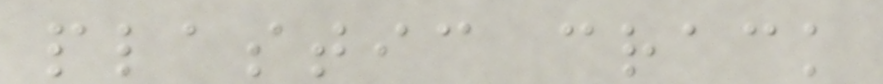plastic crack
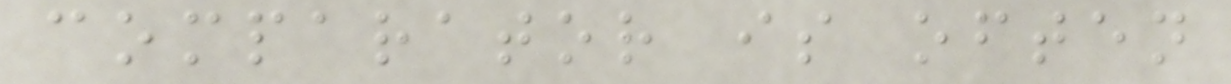comparator is often
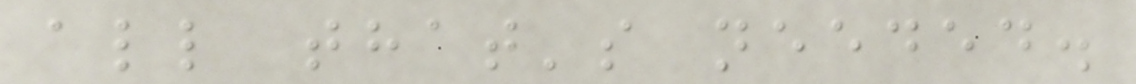all that's needed.
